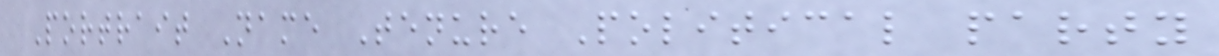Portrait Name Tenure Political party
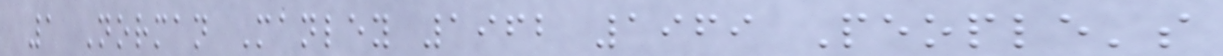1 Norman Manley 1962 1969 People's
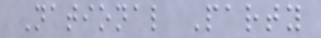National Party
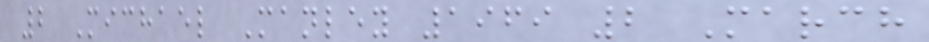2 Michael Manley 1969 2 March
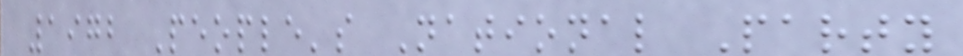1972 People's National Party
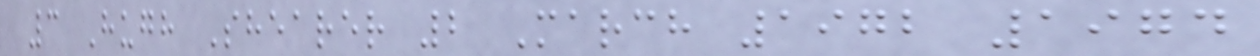3 Hugh Shearer 2 March 1972 1974
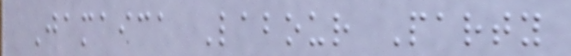Jamaica Labour Party
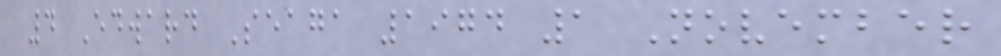4 Edward Seaga 1974 1 November
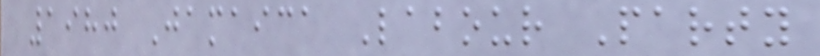1980 Jamaica Labour Party
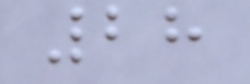28
